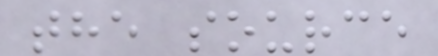the source
